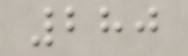280
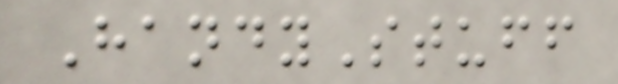HandyStuff
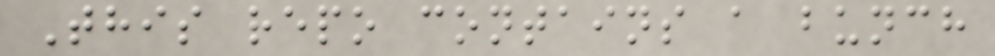This repo contains a bunch
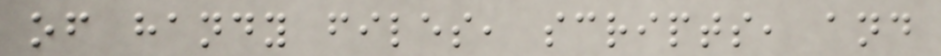of handy files, scripts, and
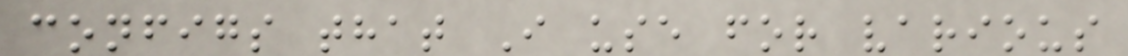configs that I use for various
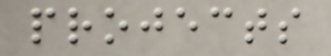projects
